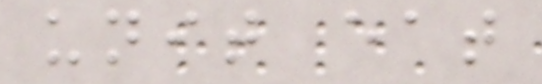unit eat
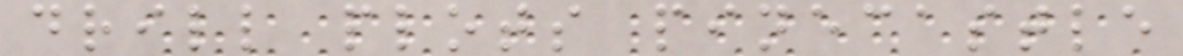drill plots pinecastle
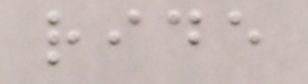ride
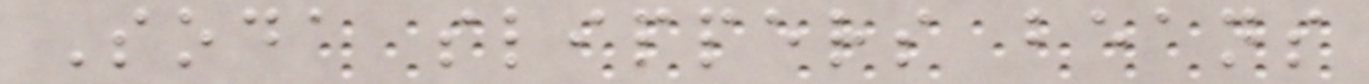Soda slippers beans
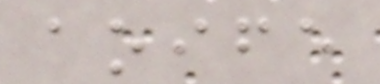aoife
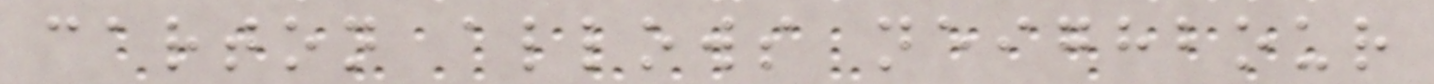carton allows neighbour
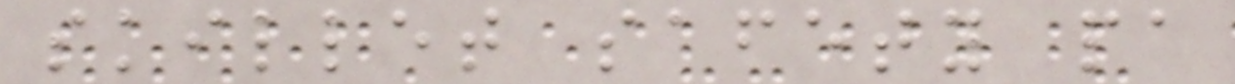skillet safety pa
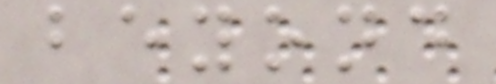beyond
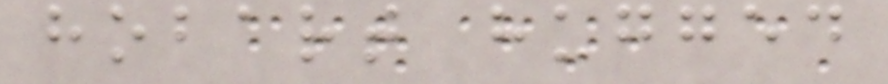hobart hugged
